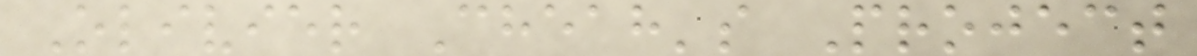Olivier Cheah's Project
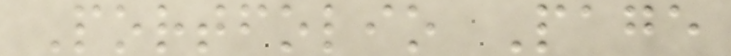Portfolio Page
